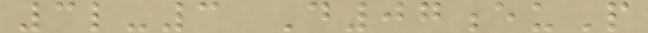3l-3 D07euP
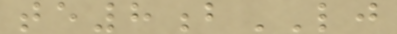te8bLJ
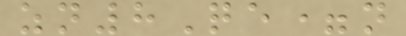zn8Qe=n
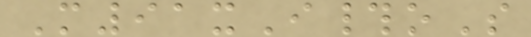M91xI#oS
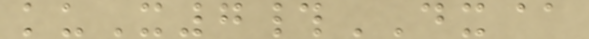kuX7#DX@
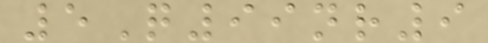5Q99nr9
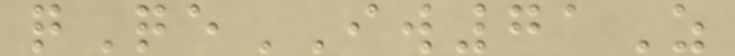qQeIW71Z
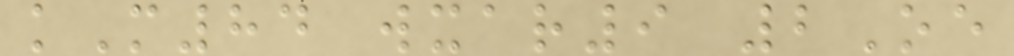kM84 wxar9 2Oe
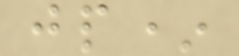jp*
